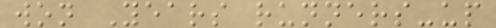won Years runners-up
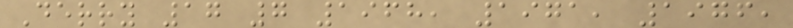Derry 17 7 1968, 1971, 1976,
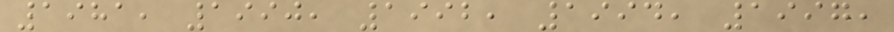1981, 1990, 1992, 1994, 1997,
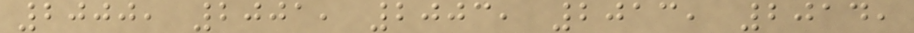2000, 2001, 2003, 2013, 2014,
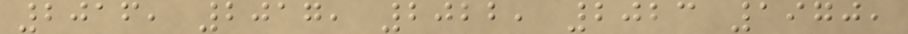2016, 2017, 2022, 2023 1970,
